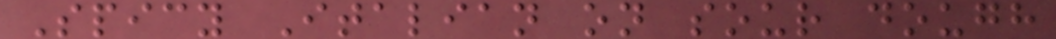Spicy Italian on sour dough
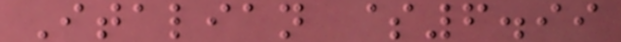Italian $6.99
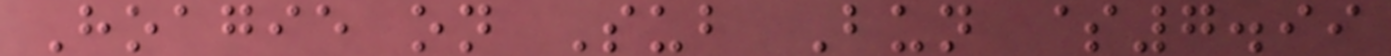Hoagie on Sub Bun $7.99
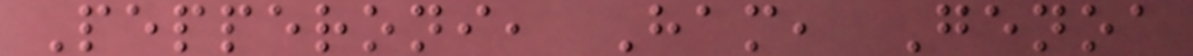Pepperoni, Ham, Genoa
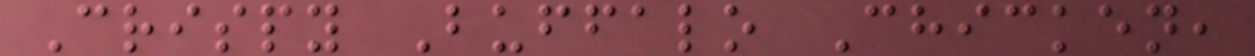Crispy Buffalo Chicken,
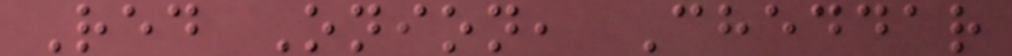Red Onion, Cheddar
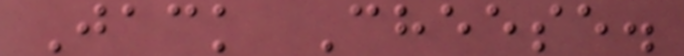Jack Cheese.
